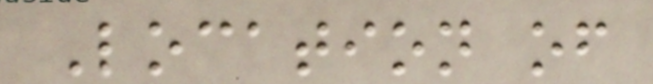Location of
